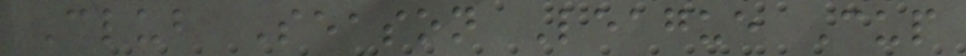Club Season League Cup
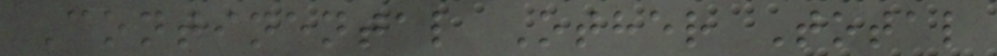Continental Other Total
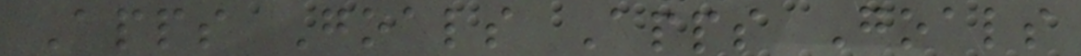Apps Goals Apps Goals
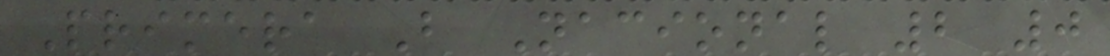Primera B Nacional 2 0
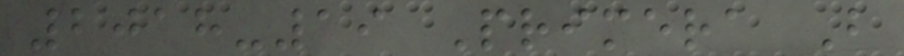2018-19 Primera B
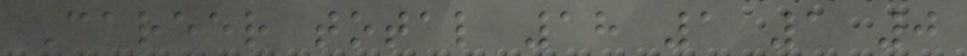Career total 18 1 1 0
